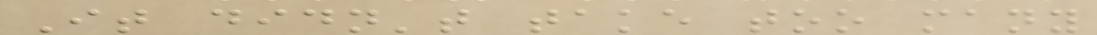It didn't take too many
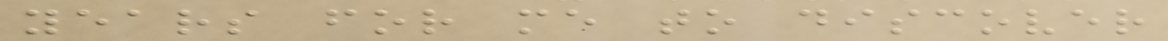years for me to discover
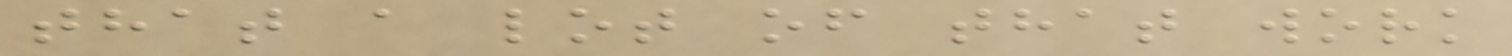that a lot of that work
